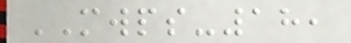MWPS-18,
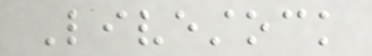Livestock
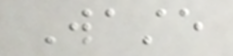Waste
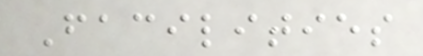Facilities
